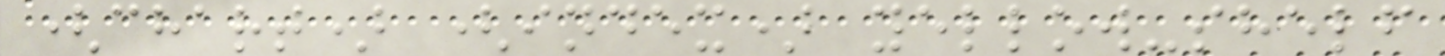(chart) (index) yellow-shelf
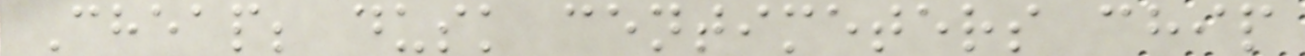Cheap; dusk centimeters chip
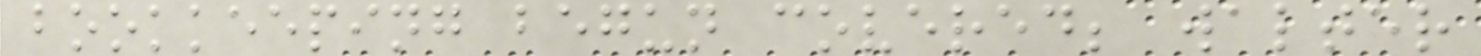bookkeeping begun covered; walter
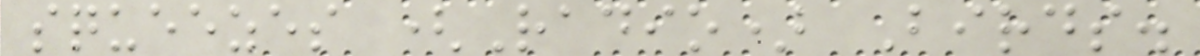squeezes (Radio) Birds.
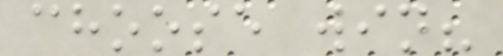choose win?
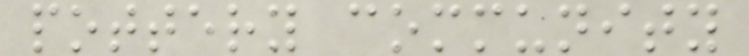pottery community
